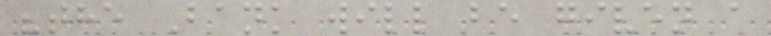"the Bank will be given a
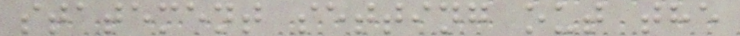statement setting out the
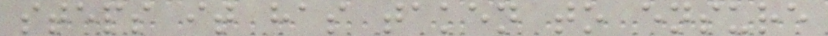steps it has taken to ensure
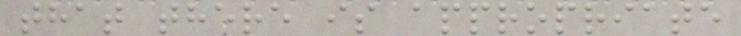that there is appropriate
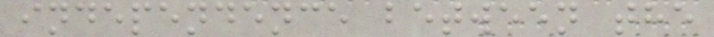independence between the
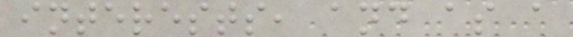interests, and as a
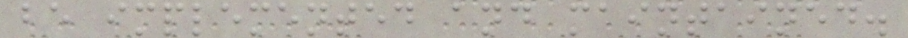be implemented and maintained.
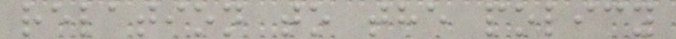relation to the policy
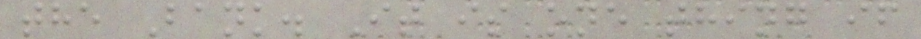the Bank. It is one thing if
